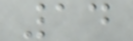14
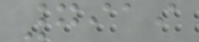7919
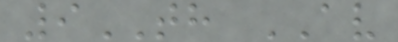9TH AV
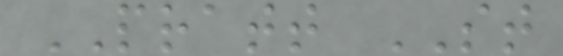PRATT ST
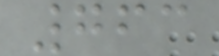763
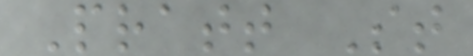Pratt St
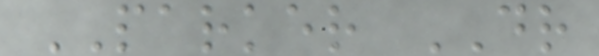PARKER DR
